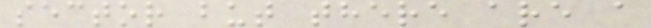sector but there are a
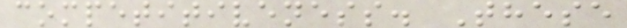competitiveness. These
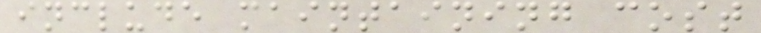include maintaining cost
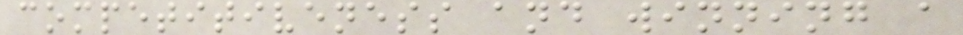competitiveness and winning a
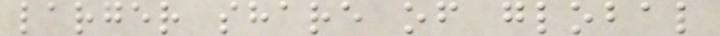larger share of global
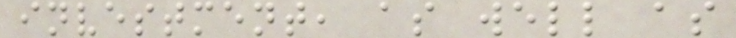investment, as well as
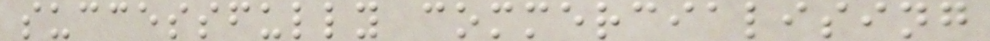successfully commercialising
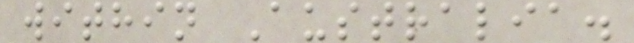within Australia.
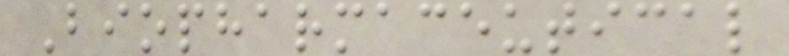Biopharmaceutical
